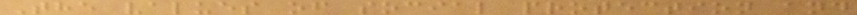The values of social protection and
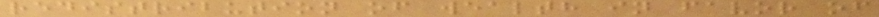redistribution of wealth in favor of
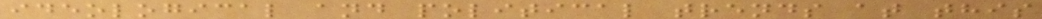ideological and political trends at this
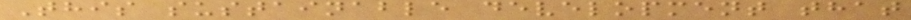This sustainable development that
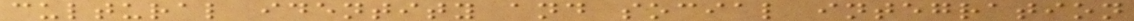cultural identity and social integration
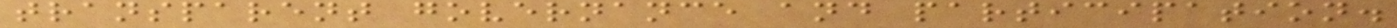transparent governance and participation.
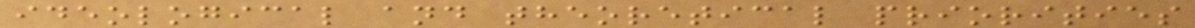ideological and theoretical priorities
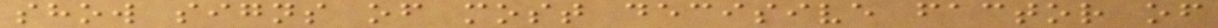show signs of most decisive factor of
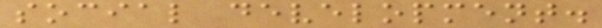social development.
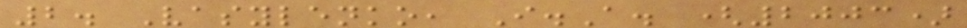2. Vasylenko, I.A. (2003)
